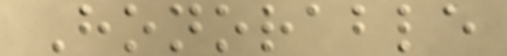Honorable
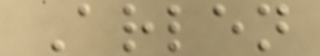Arlen
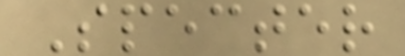Specter
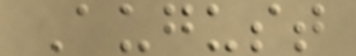August
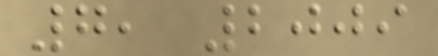7, 2009
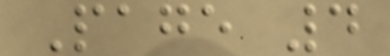Page 4
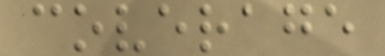coverage
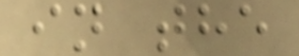in the
